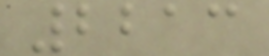2213
